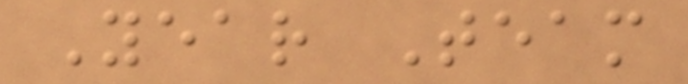Year Team
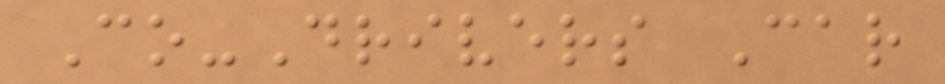Co-Drivers Car
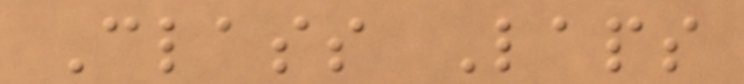Class Laps
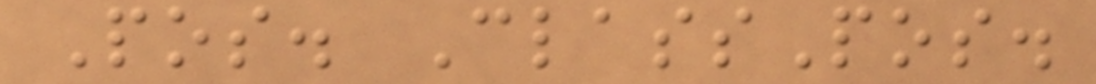Pos. ClassPos.
